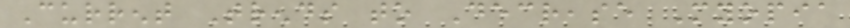Current Trends to Decrease Myopia
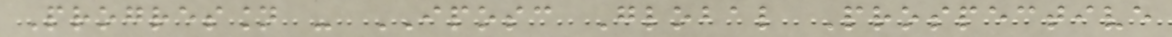Progression - IPOSC Global Prospective
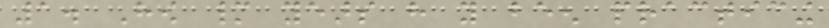1. How many years have you been practicing
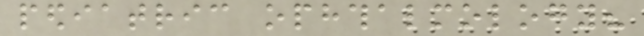pediatric ophthalmology?
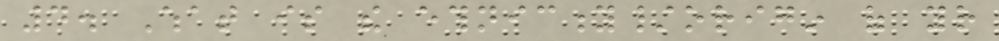4. What is the ethnicity/origin of your
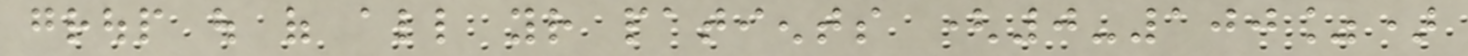group out of all your patients (0-100%)
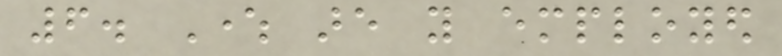6. Where are you employed
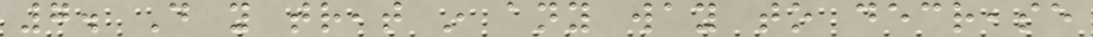7. Do you treat in any way to decrease
